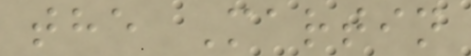the Martin
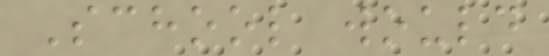School would
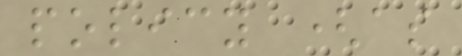policy (as
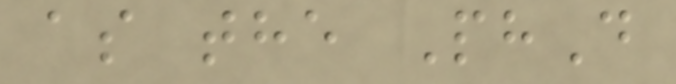as the PhD
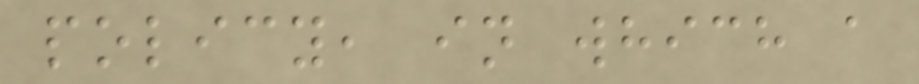policy, in which a
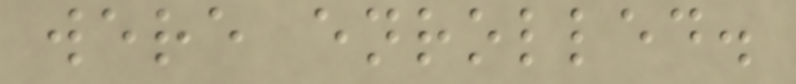were enrolled.
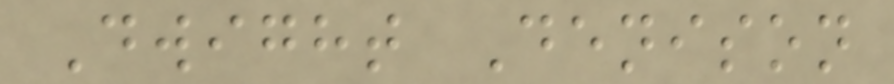Dwight Denison
